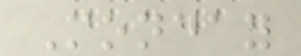Monday
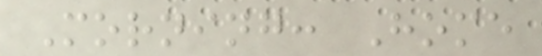Morning: Home
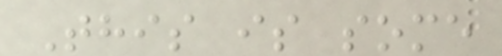This is some
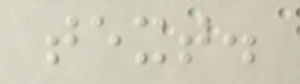text.
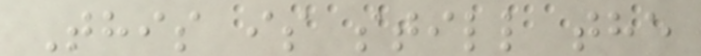This is still the
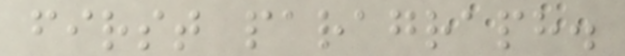first paragraph.
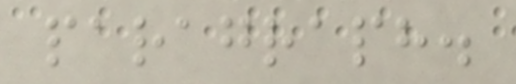paragraph.
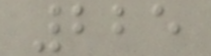225
